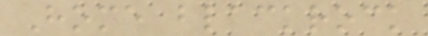Home blackrock
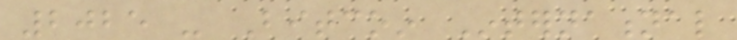2025 - Bitcoin International
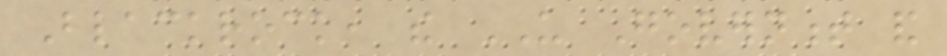Blackrock, the US Government and
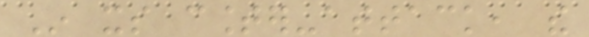In its counter-attack, the
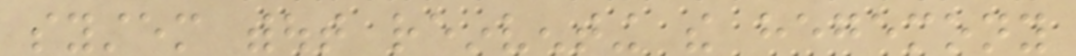system without reinventing the hegemony
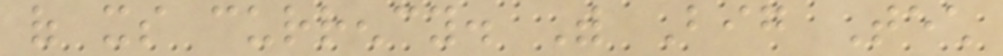of its currency. With Big Tech
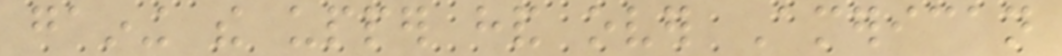gaining the upper hand over American
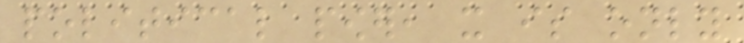political power, it is only
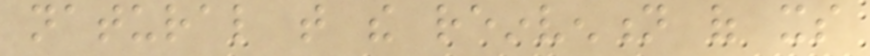natural that the reinvention of its
